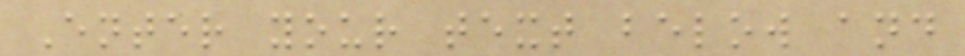Enter your text below and
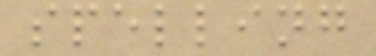spelling
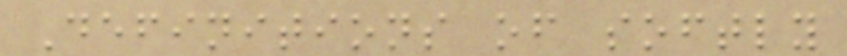Definitions of softly
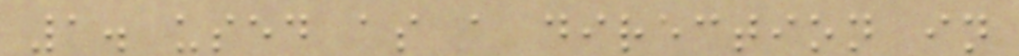1. used as a direction in
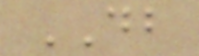DB
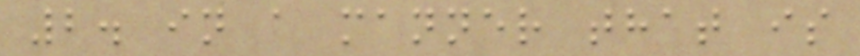2. in a manner that is
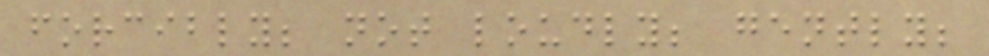forcibly; not loudly; gently;
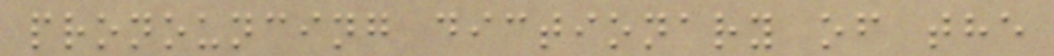pronouncing dictionary of the
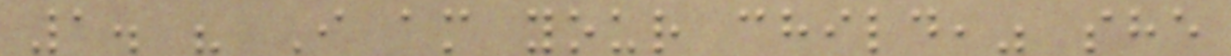1. " I am your child," she
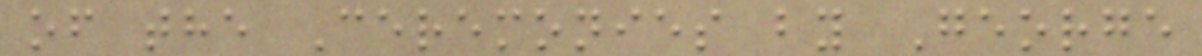of the Ceremonies by George
